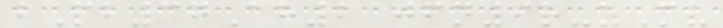bPb37Ah2 jfn9r-zMv
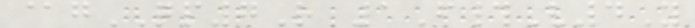@gQP7R 1F#V4Y
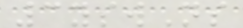3yswNs
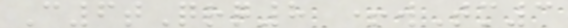C6tQrq8 +wTm3
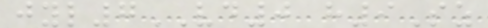jyl7VD0 h9Sz
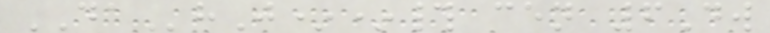DAhJ**# cen 6Dw
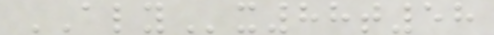ALYx88t58
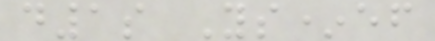d1s Ys*ef
